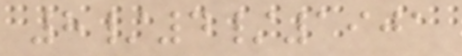8/4/1901
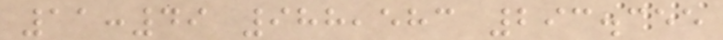11:49 988,583 293.355
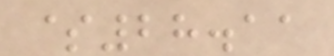$28.11
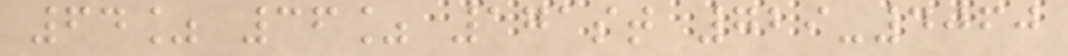64% 36% 171st 729-4060
